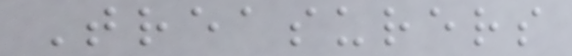Treasurers
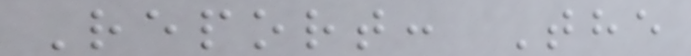Report: The
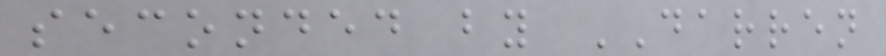seconded by DARREN
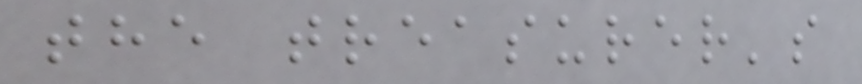the treasurer's
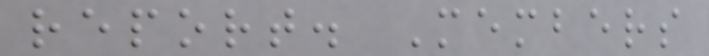report. Members
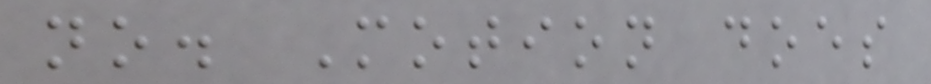no. Motion does
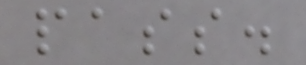pass.
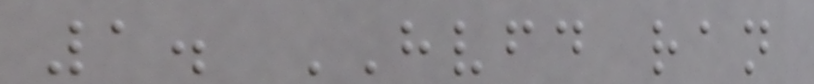1. HVFD ran
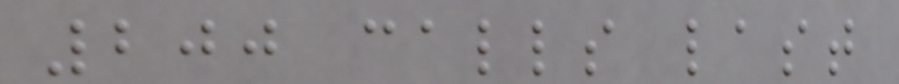200 calls last
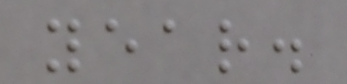year.
